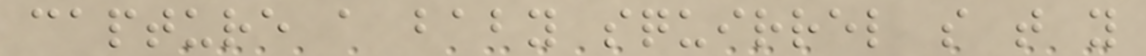capture a baby squirrel so that you
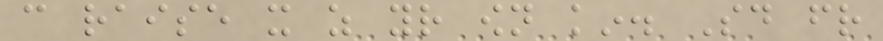can raise it as your own kin. Said friend
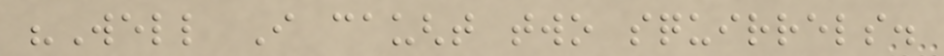"Well I caught two squirrels.
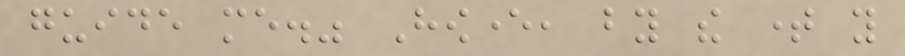guide me." However, by the time you
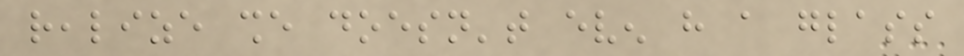realize she doesn't even have a glass
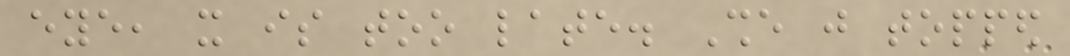eye, it is too late. She just topped
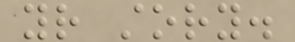your story.
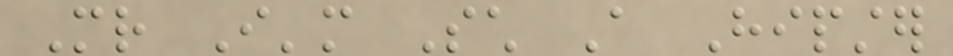Mr I'm Such A Hipster
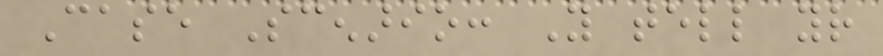Case Scenario: You tell your
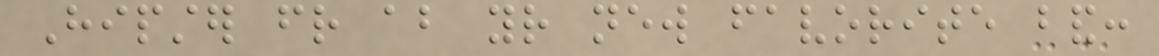Hipster friend about your new favorite band:
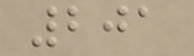201
